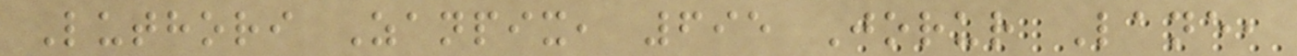Luthori Zanpix, 695 Jorur Lane,
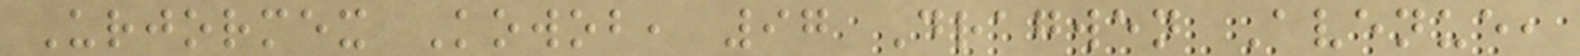Urjormex Kowob, 97 Dragwen Avenue,
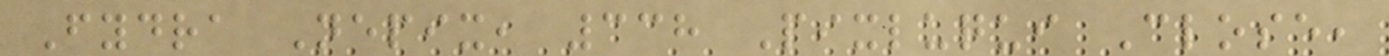Fydra Nepix, 338 Pixluqui Close,
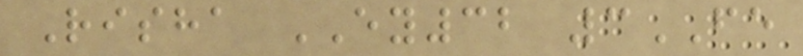Risha EY32 3FE
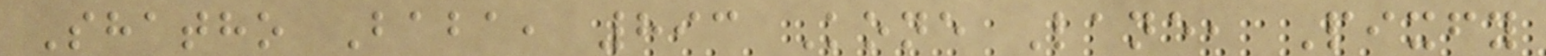Shatho Baba, 893 Kone Lane, Pixfy
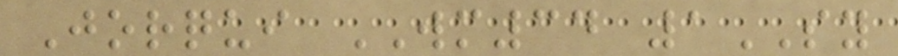Jorqui WM34 1SY
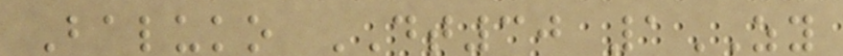Baluko DT30 1ZY
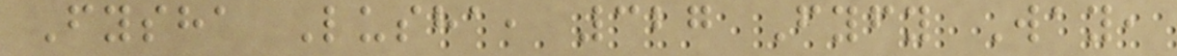Fysha Lusha, 327 Fyfy Way,
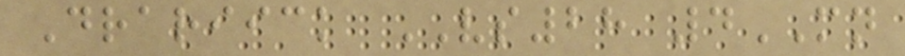Drariick VS28 4MN
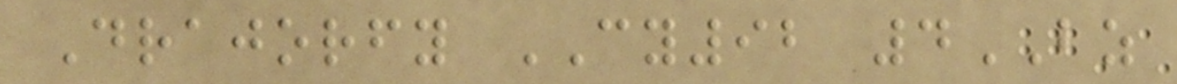Drajorfy CY92 4BZ
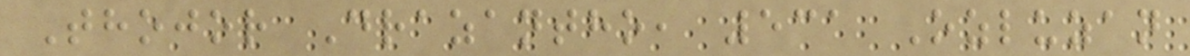Thojor Drazantho, 531 Ozluzan
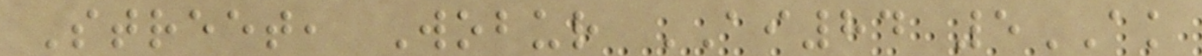Street, Wobur AI84 5AK
